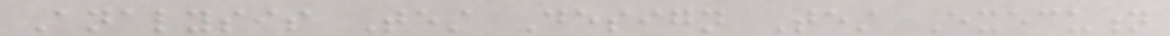Analysis Test Design Test Execution
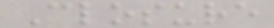Closure
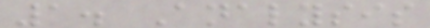1. Analysis
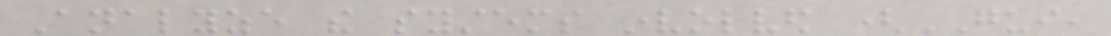Analyze the systems involved (GUI,
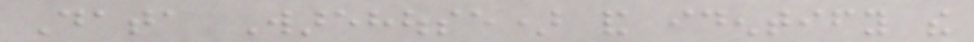Data Warehouse) and identify the
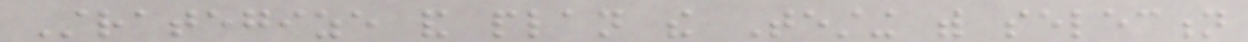Strategize and plan the Testing with selection
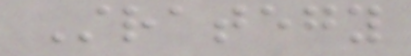Strategy
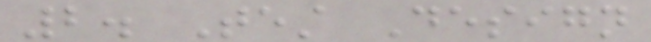2. Test Design
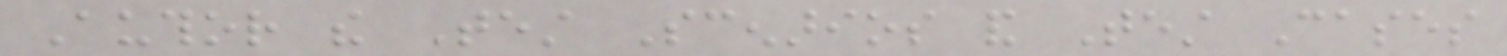Author the Test Scenarios and Test Cases
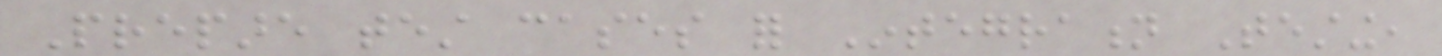Prepare test cases for Integration Testing,
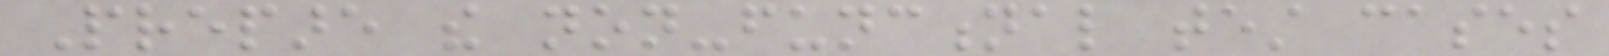Prepare the non-functional test cases
